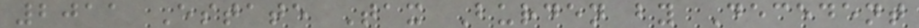2011 Estate Tax Burden by Decedent
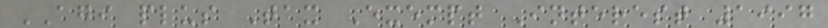AGI plus Tax Exempt Interest 1997
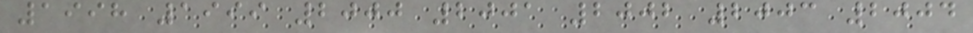1998 1999 2000 2001 2002 2003 2004
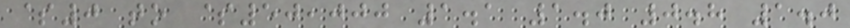$0 to $50,000 1.1 1.0 0.8 1.0
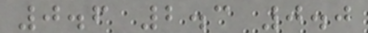0.6 2.3 0.0
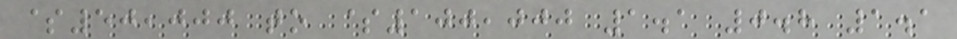$50,000 to $100,000 1.1 0.8 1.1
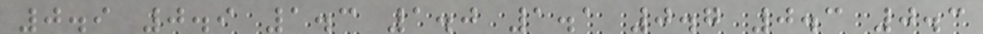0.9 0.9 1.3 1.0 1.1 0.7 0.3 0.3
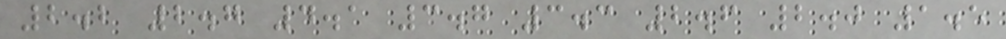2.2 2.7 4.1 3.7 3.3 2.6 2.0 1.5
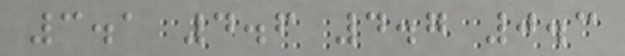3.1 4.6 4.7 0.3
